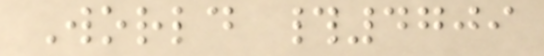World #4709
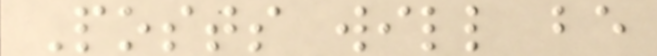Posts will be
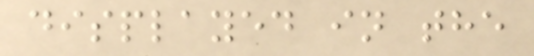displayed in the
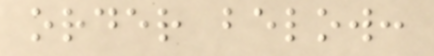order below:
